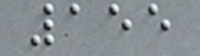155
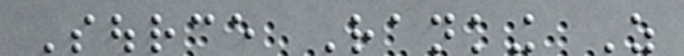Source Ranking As
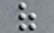of
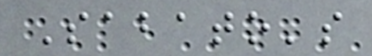Sabato's
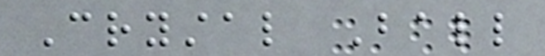Crystal Ball
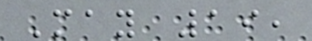May 19,
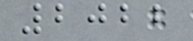2022
